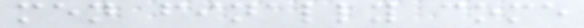men finally come
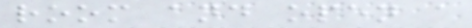room and open a
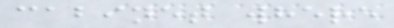cabinet where
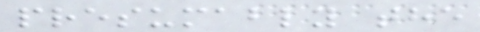presumably the
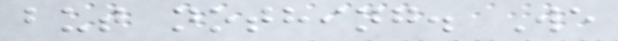but nothing. We
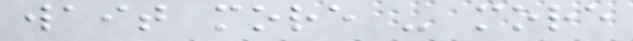wait more - more
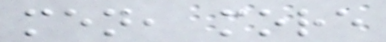men, more
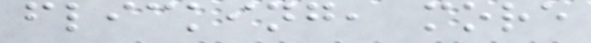flicking, more
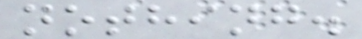nothing.
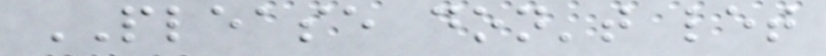PLEASE don't let
